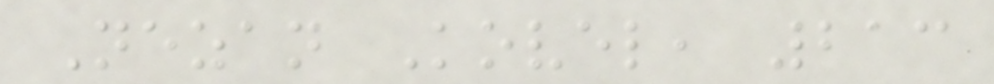Nezan Kovel, 213
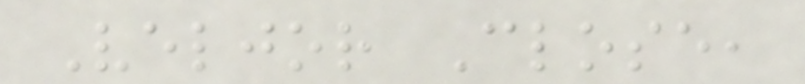Veljor Close,
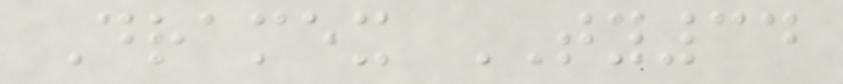Dramex TY34
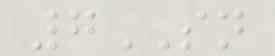7SN
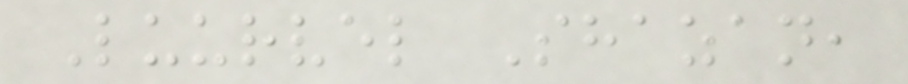Luurvel Shazan,
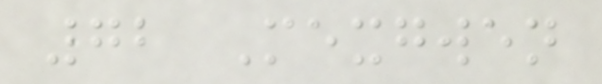72 Mexgwen
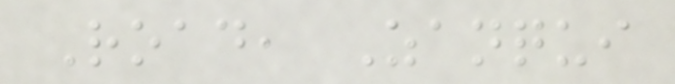Road, Zanqui
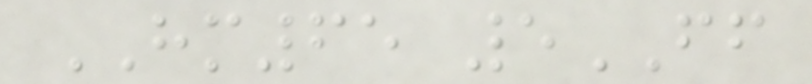HM65 5FF
